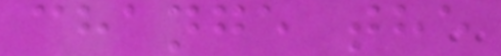change the
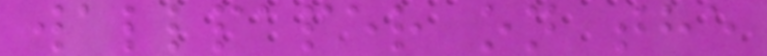wallpaper on the
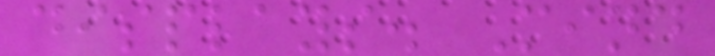displays. Mind
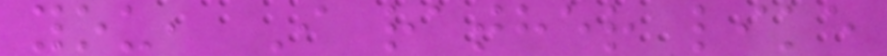you, I rather like
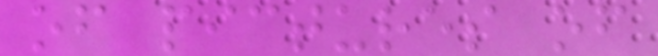of pictures of
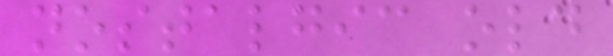nostalgic old
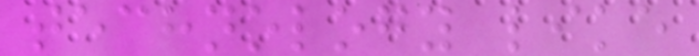technology like
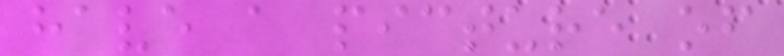have a picture of
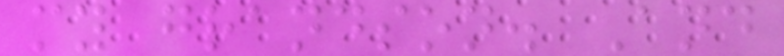my grandson. And
